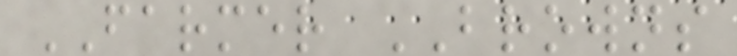FARMER BROWNS
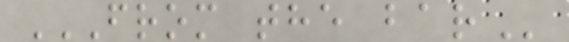FROM THE BAR
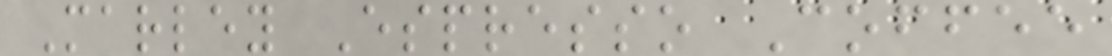Marley Espresso Coffee
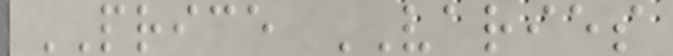PRICE VARIES
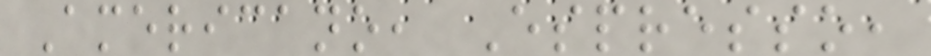Americano, Espresso,
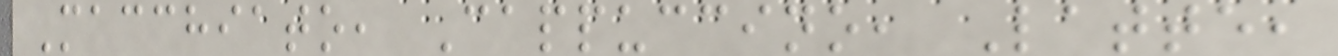Macchiato, Cappuccino, Latte,
